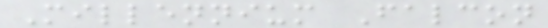Millennium Falcon
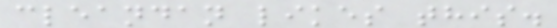cleandan likes this.
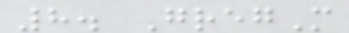8. GregM
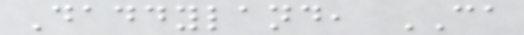Daddyland, CA
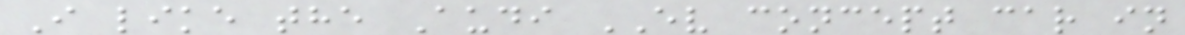I like the Audi EV concept car in
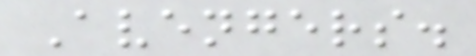Avengers.
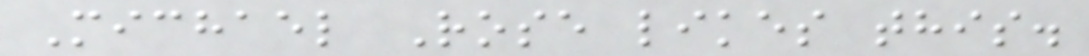Michael Rose likes this.
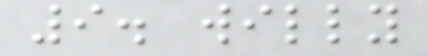9. willy
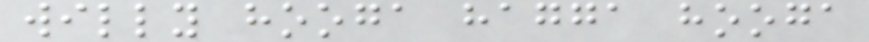willy hooga hagga hooga
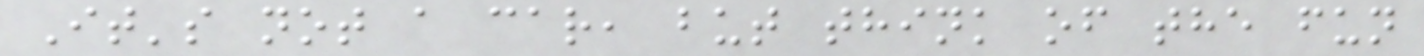It's not a car, but think of the fun
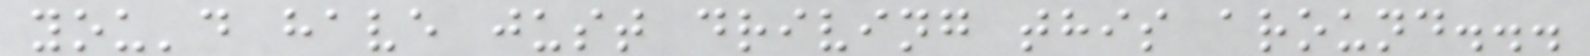you'd have just driving this around...
